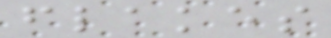flakes
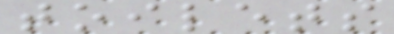toilets
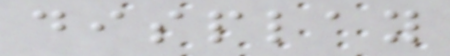display
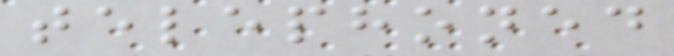telephoned
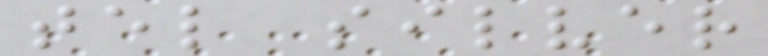tel silver
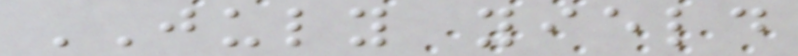JULY yield
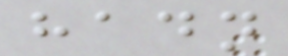hadn
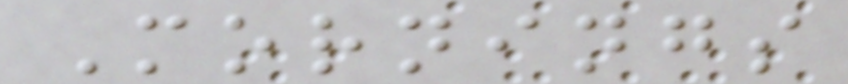Mornings
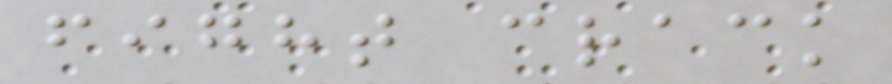fight crack
